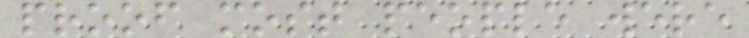proof most people were
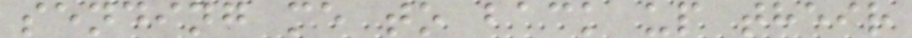sending me to back up their
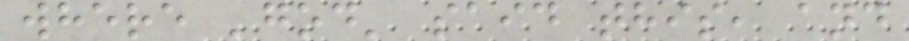where 'god' said this, and
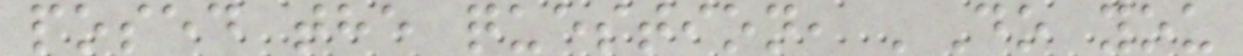posed the question, 'Do you
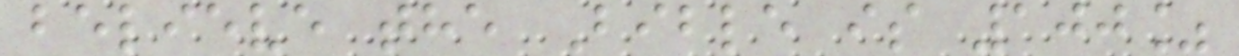believe the Bible is 100%
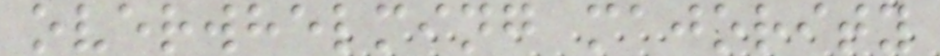overwhelming majority
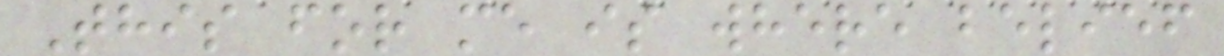This for me is where belief
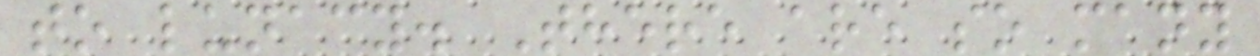to lunacy. There are so many
